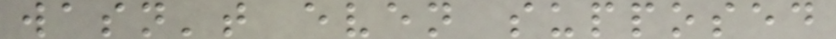wasn't even supposed
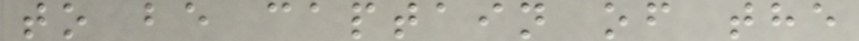to be captain of the
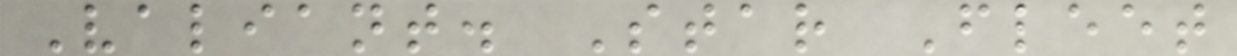Valiant. Star Fleet
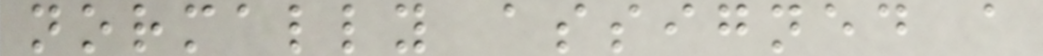normally assigned a
